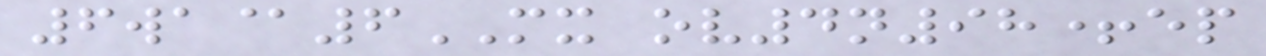6wa@6MX ov4n98+ep
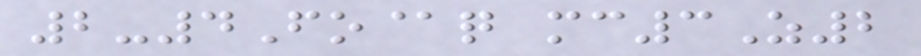2-4Fo@q mc3Z2
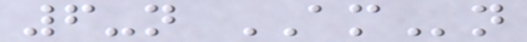6-n AMn
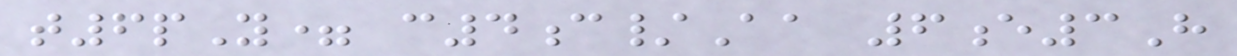t6pY= c4c/Aa 6e3H
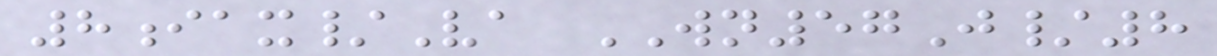8iax/Va WN57J/8
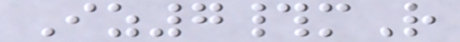Iz7#mR
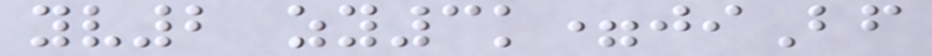yv2 zy3k=jiBf
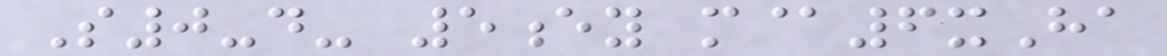S0-d- 5ey m@6xHa
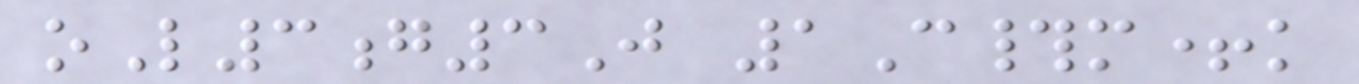oL3g3J 1C#m+k
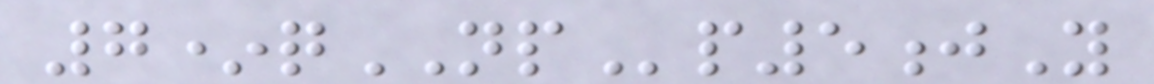7*qNPp5jY
